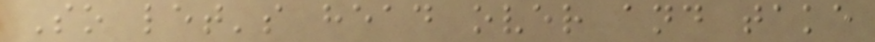So let's head over and take
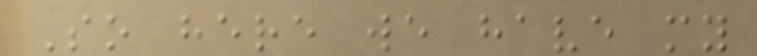So here we have my
